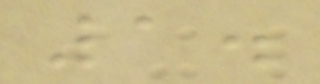1.
